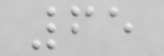65
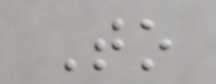To
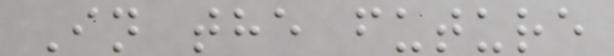In the future
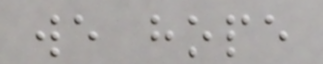we hope
